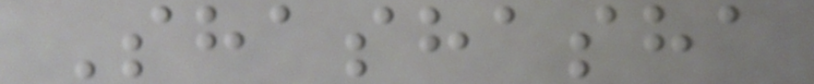Shashasha
